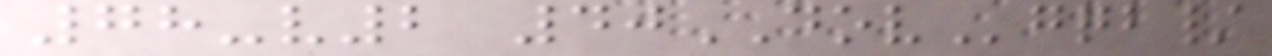78-v2 40DOVgqb/
